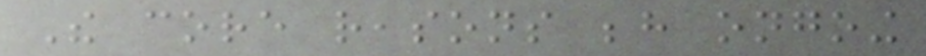The core reasons behind ongoing
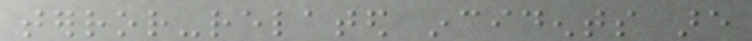terror-related incidents are
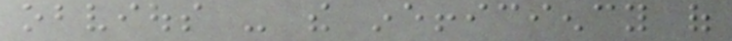obvious - the inefficiency of
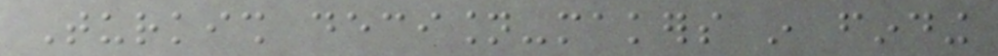Turkish decision-makers in finding
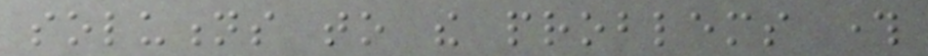solutions to the problems through
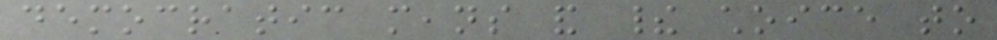democratic means and their choice to
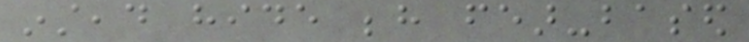instead hide behind fear-based
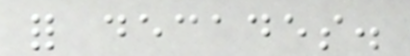for decades.
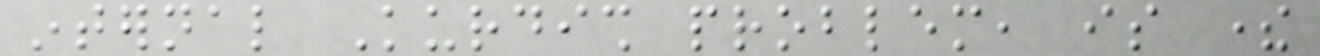internal Kurdish problem, is there
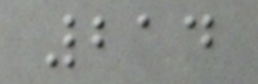214
